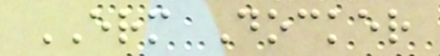ERM Docker
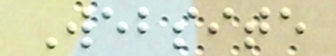Website
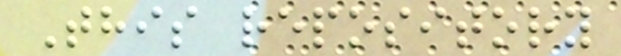This repository
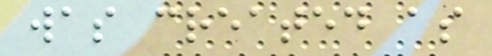was created as
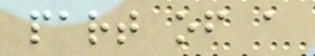part of a
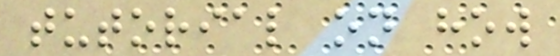tutorial on how
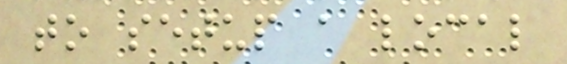to setup a local
